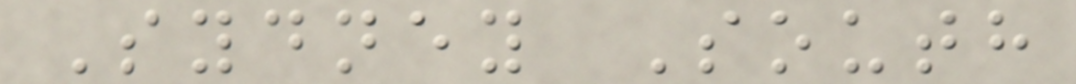Sydney South
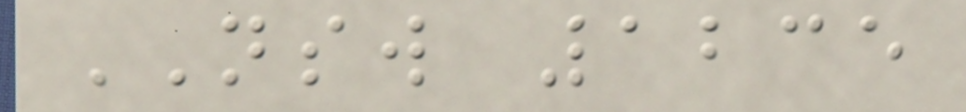NSW 1235
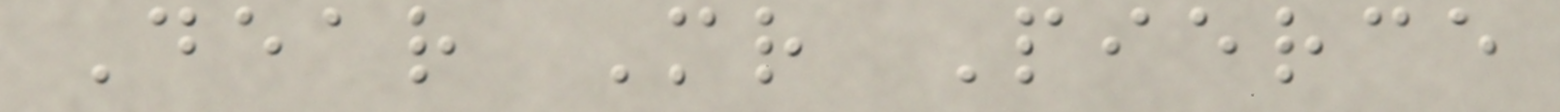Dear Mr Pierce
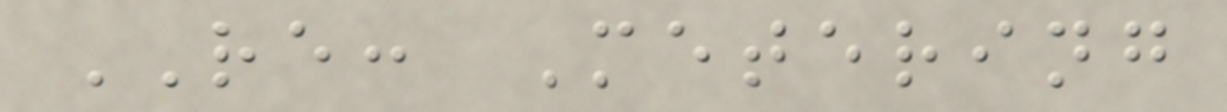RE: Metering
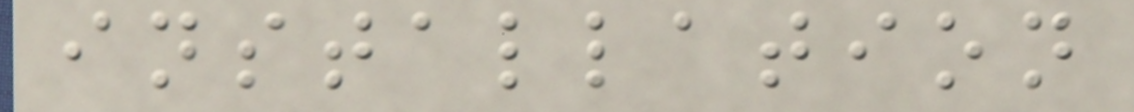installation
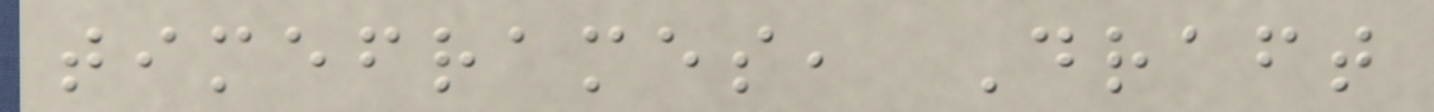timeframes, Draft
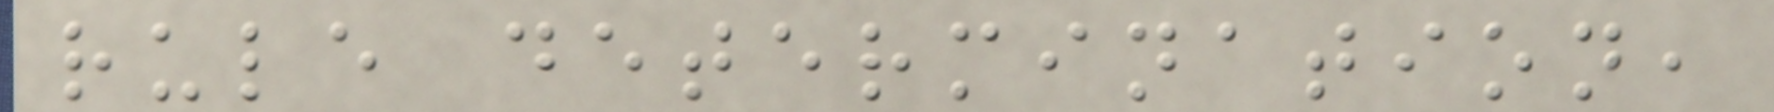rule determination,
